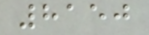8150
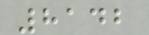8142
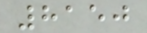8150
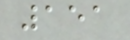151
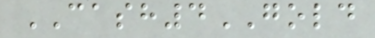CASH4GOLD
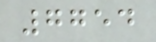7754
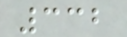332
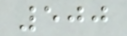500
